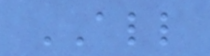ALL
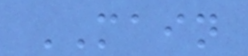MAIN
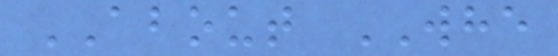ABOUT WHE
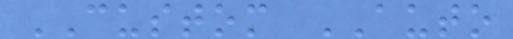CUSTOM AUTO
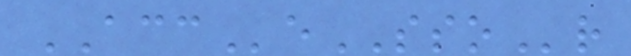ACCeSSOr
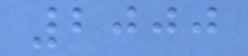2000
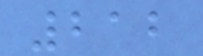212
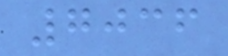7036
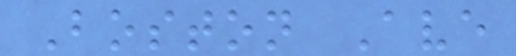Boston Ave
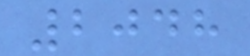2048
